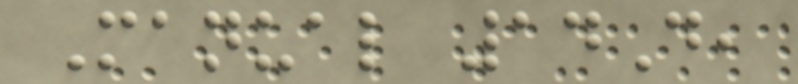Manual 14D,
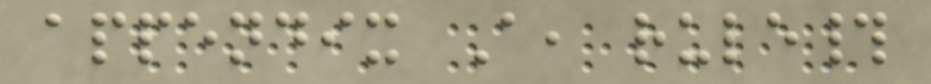appendix A, rule#
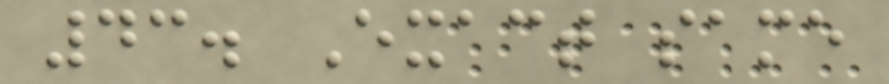43. Exact same
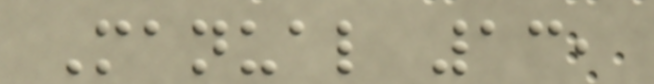Manual 13,
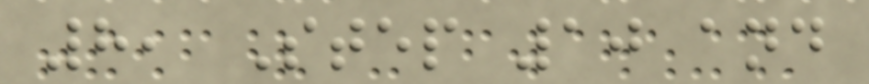8, Step 10 and
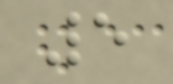5
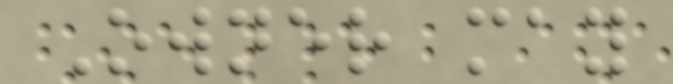Owner may
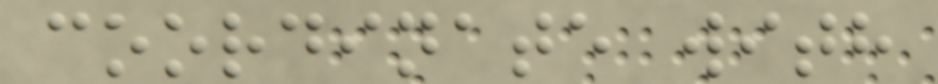coordinate with
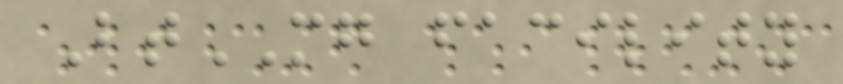BtMG facility
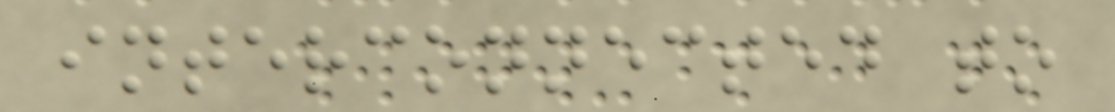interconnected to
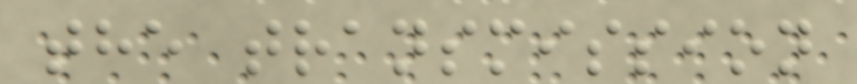the transmission
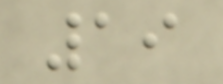19
